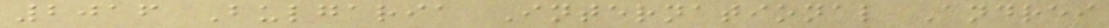2016 Bulgaria International Andrei
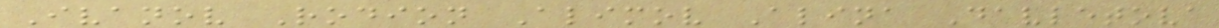Ivanov Rodion Alimov Alina Davletova
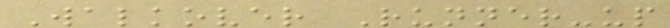Walkover Runner-up
